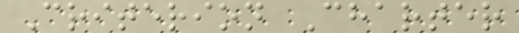Criterion Charter
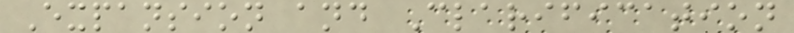Expansion and Clarification
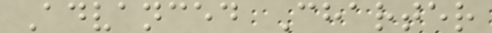Advanced Charter
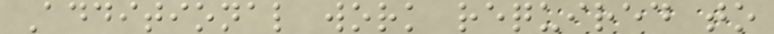Additional work required to
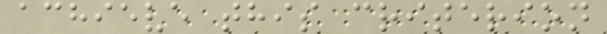achieve this criterion
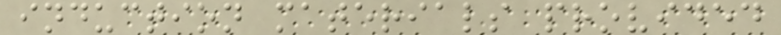induction materials provided
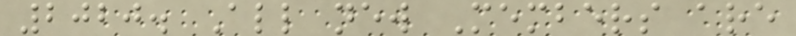2020. All new Members are
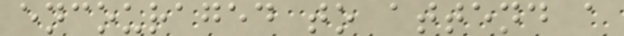encouraged to attend a
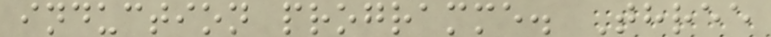induction programme. Three
